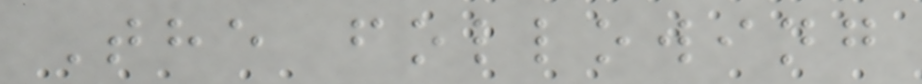The following
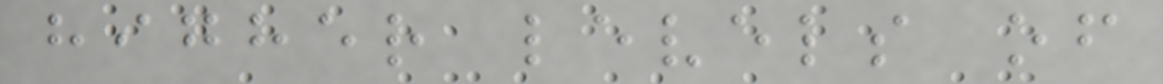higher levels of
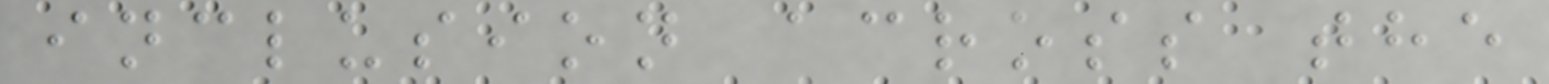inclusion across the
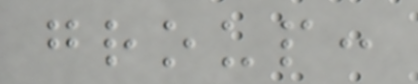group:
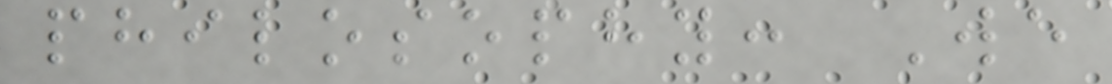philosophy: We
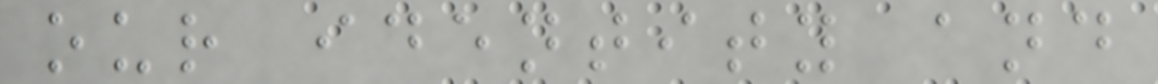our identity and
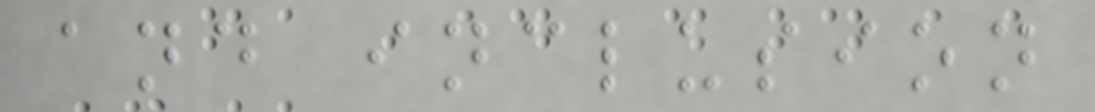and inclusion
